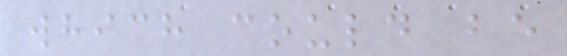which could be
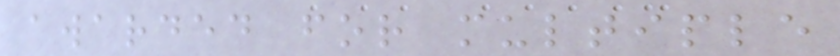awarded for multiple
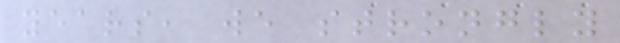years, we strongly
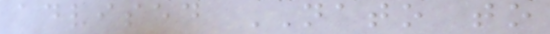advised NATO to
